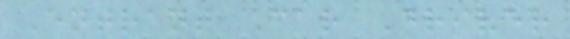Entrant Car Driver
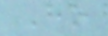Ho
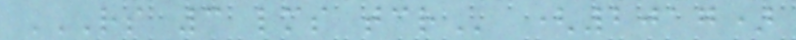RS 3 LMS TCR (2017)
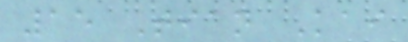15 Tian Kai
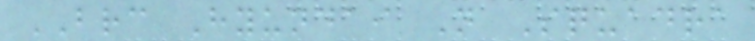BRC Hyundai N Squadra
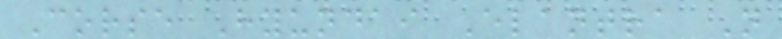Corse Hyundai Elantra N
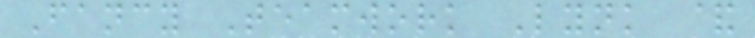Fancy Teamwork Lynk &
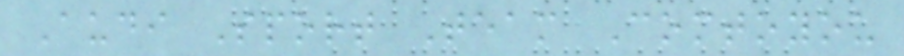Audi Sport Team Comtoyou
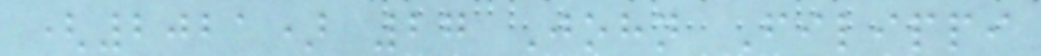(2021) 27 John Filippi
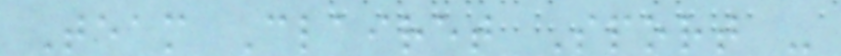Team Clairet Sport -
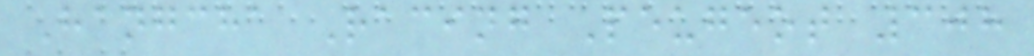Hangcha Racing Peugeot 308
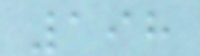198
